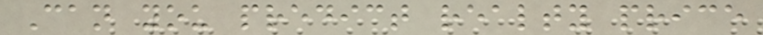Can you predict realty price
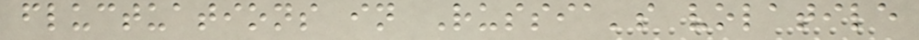fluctuations in Russia's volatile
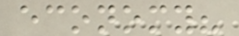economy?
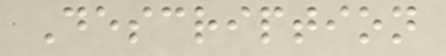Description
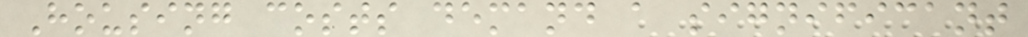Housing costs demand a significant
